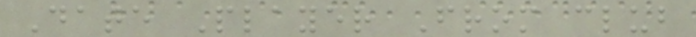Date Player From club
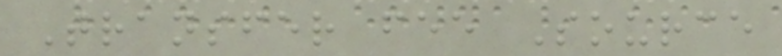Transfer fee Source
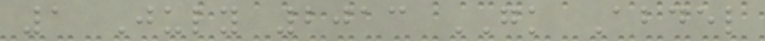1 July 2013 GK Abdel
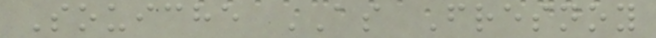Souiche AS Fresnoy
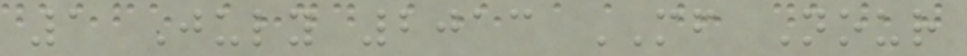1 July 2013 MF Nour
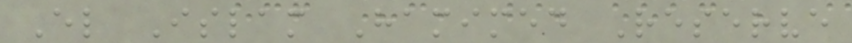El Islam Hamimed Reserve
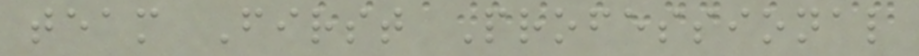team First Professional
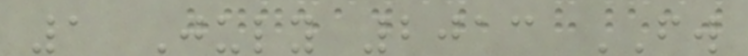1 July 2013 FW
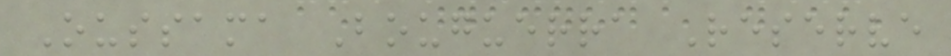Oussama Bouguerra Reserve
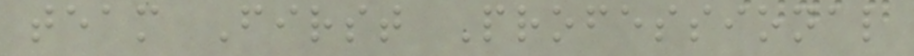team First Professional
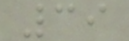39
